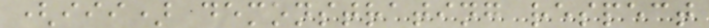(iii) demonstrating respect
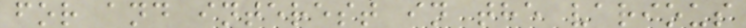for and interest in the various
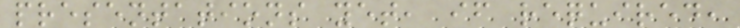presentations yet, if required,
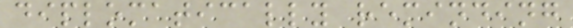diplomatically reminding
